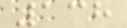138
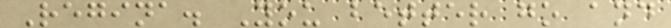Regina. You better go and
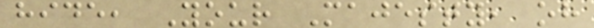hide, Your Majesty, oh
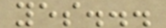yes...
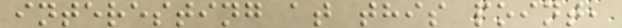interesting at this point,
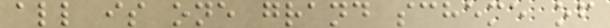all is one grand scheme of
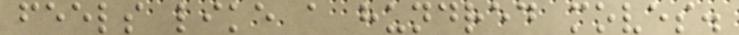feels like a hundred moves.
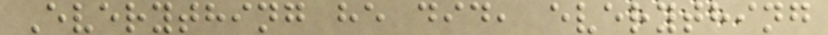Everything he did, everything
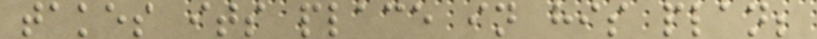takes its place in his plan;
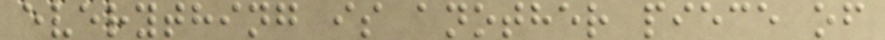everything is another piece of
